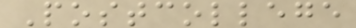Postcollege
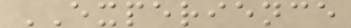EXPERIENCE
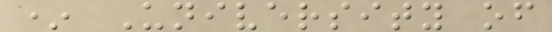* University of
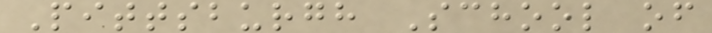Pittsburgh School of
